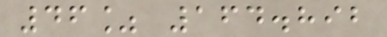46% 164.892
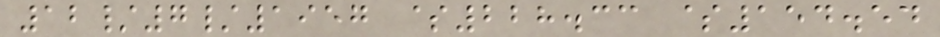12/7/1957 $228.33 $154.54
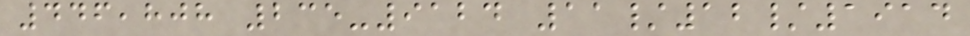446,808 235-9124 11/12/1914
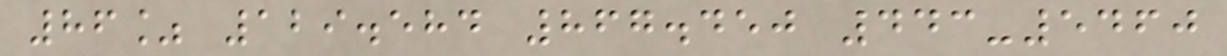86% 129.584 867.450 443-5460
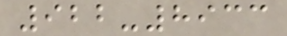922-8933
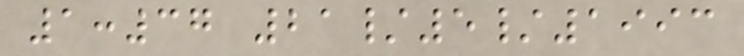1:37 21/5/1993
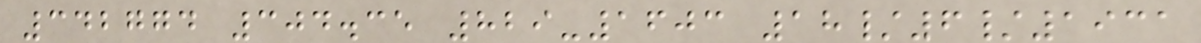342774 304.35 829-1603 18/6/1931
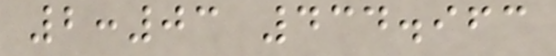2:03 434.963
